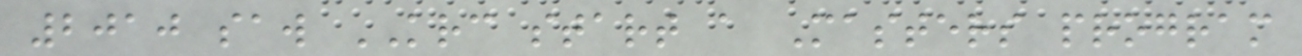2010 saw KRC start a Masters program
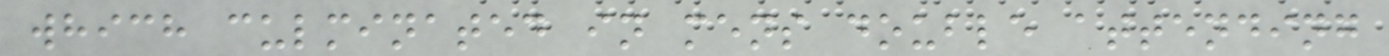which culminated in mens double attending
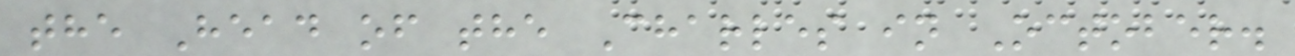the Head of the Charles in October.
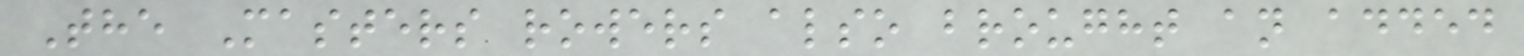The Masters rowers also brought an added
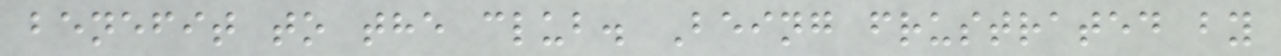benefit to the club. Being frustrated by
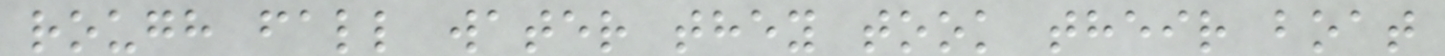rough fall water they took their boat
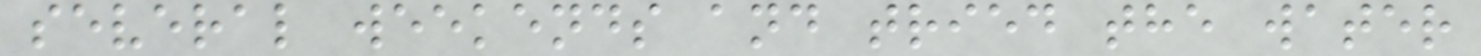several weekends and tried the water
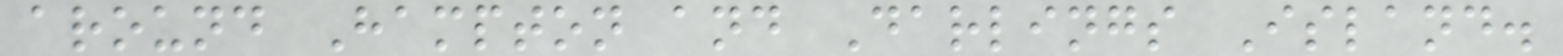around Hampton and Darlings Island.
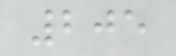205
